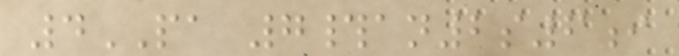4PA 7#an2s6i
